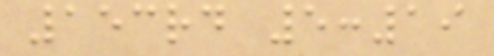153rd 5:19
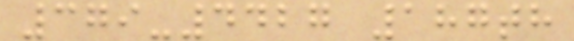379-4427 187th
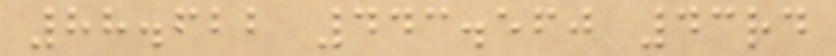88.622 443.560 43rd
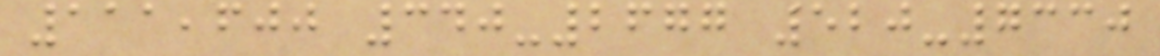111,600 340-2677 520-7330
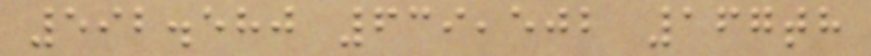592.580 639,502 167th
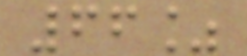66%
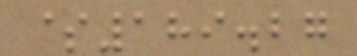$189.27
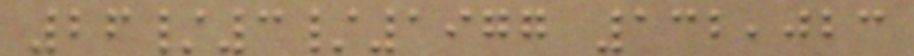26/3/1977 132,023
